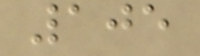105
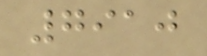7910
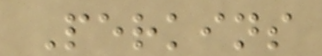Perkins
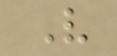V
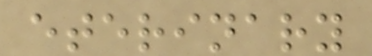eterinary
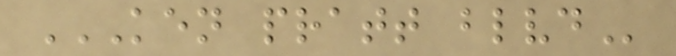KEN PRATT BLVD
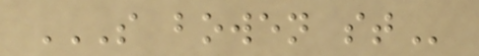S BOWEN ST
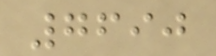7690
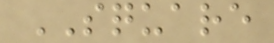SQUARE
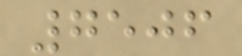7506
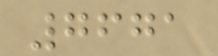7671
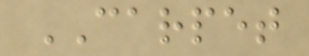CARPET
